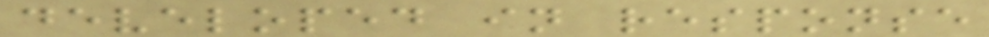developed in response
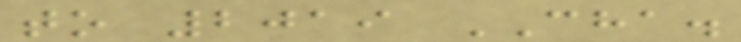to 2019 CHA.
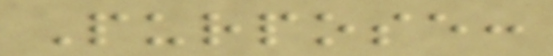Purpose:
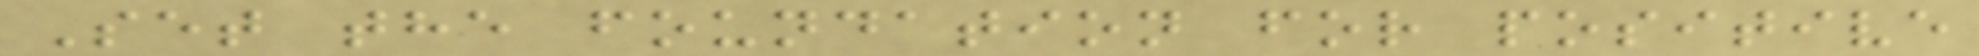Set the foundation for positive
